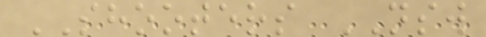SHOOTERS NSW
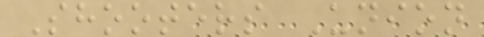Shooters Union
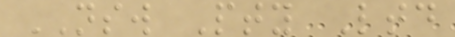NSW Pty Ltd
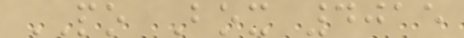PO Box 4015
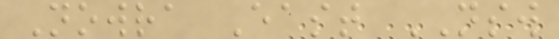Nowra East NSW
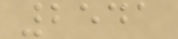2541
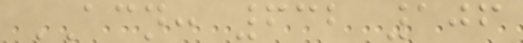ACN: 632 106
